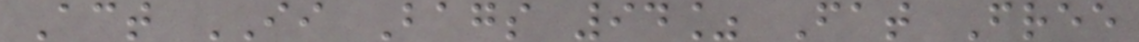Act II Bags 94% Fat Free
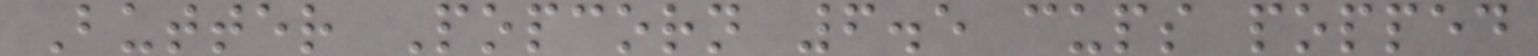Butter Popcorn 6.5 cups popped
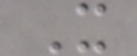X
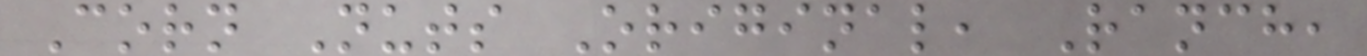Corn Nuts Original, Ranch,
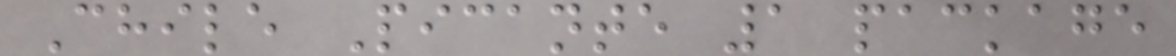Chile Picante 1 package
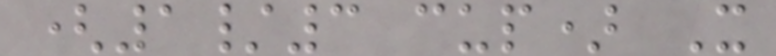(1/3 cup) X
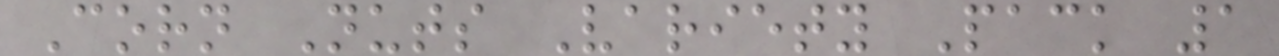Corn Nuts Variety Pack 1
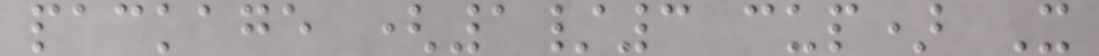package (1/3 cup) X
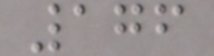176
